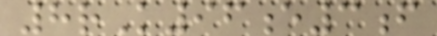8rK96e3f
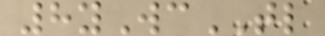8yWcTL
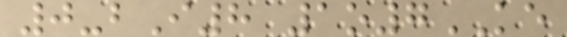0-bI8 1o7KE
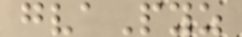gvaPyz
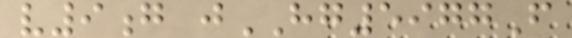v9g jHG5977F
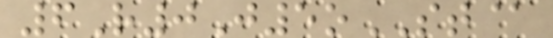6R0J5oST@
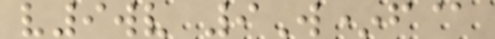v9wv 9W*f@
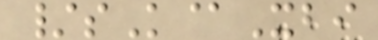/sK@Xbi
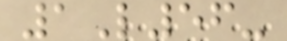1L56-
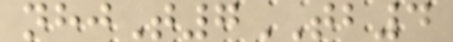nhjT7TB4
